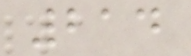214
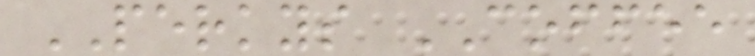PERKYS COFFEE
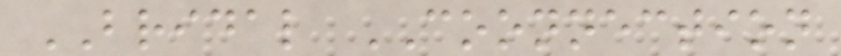BRIDAL COONNECTION
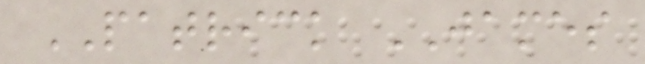PATRICK JAMES
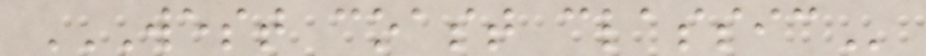WEST COAST CLASSIC
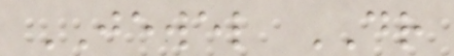JEWEL DR
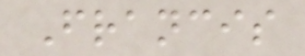Francis
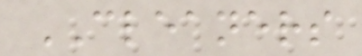CLEANERS
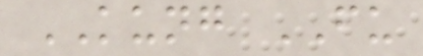KUNG FU
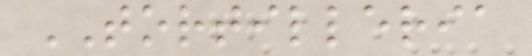TORTILLERIA
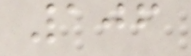106
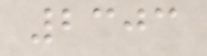2303
